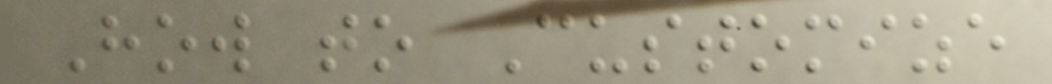How to Customize
